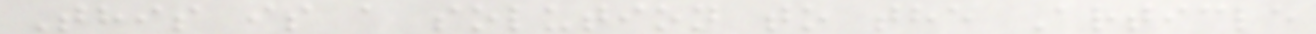This is a solution to the Article
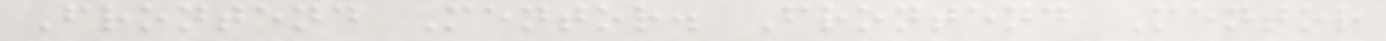Frontend Mentor. Frontend Mentor
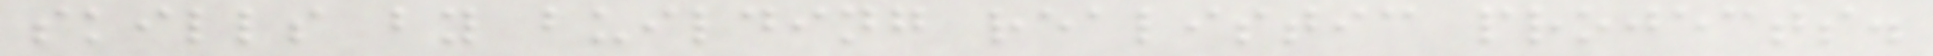skills by building realistic projects.
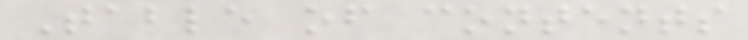Table of contents
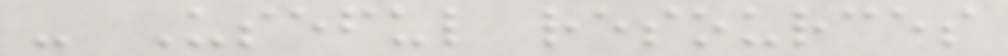- Useful resources
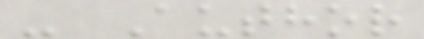- Author
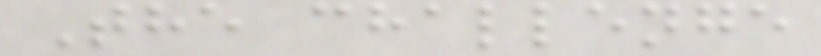The challenge
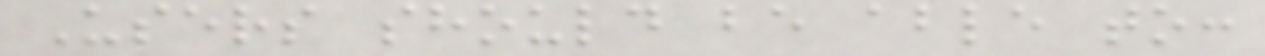Users should be able to:
